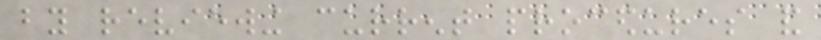by reviewing current procedures and
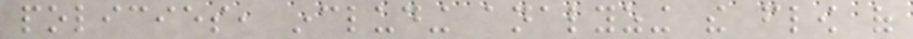policies, including analyzing the flow of
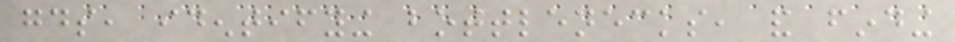goods, identifying bottlenecks, and finding
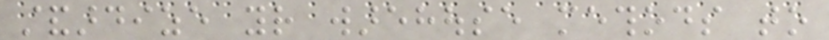standardize your warehouse methods to
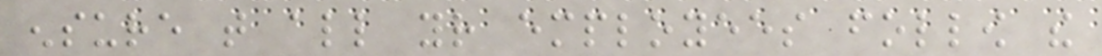ensure that all your employees follow the
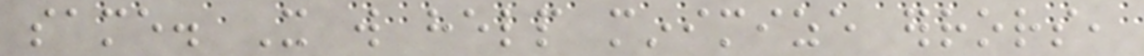same. It will help minimize errors,
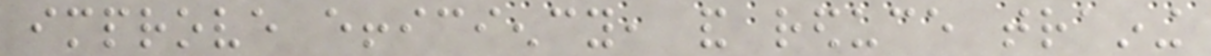improve efficiency, and reduce training
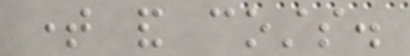time and costs.
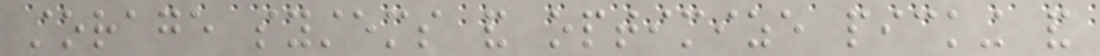storage systems and optimize picking and
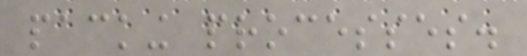packing processes.
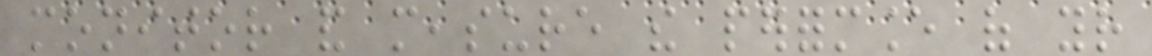monitor and measure the performance of your
